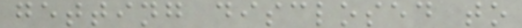getting disclosed to
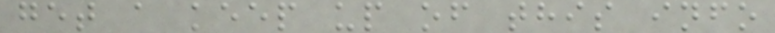get a keep up of this info
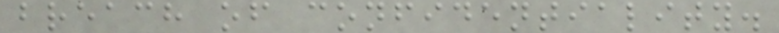breach of confidentiality.
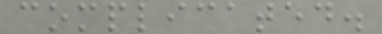complicated.
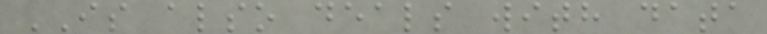IS also deals with data
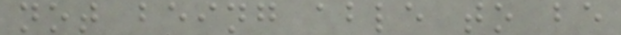not being able to be
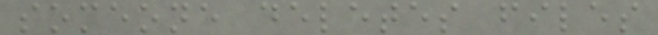someone deletes files
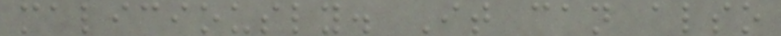maliciously. It can also
